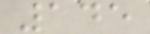145
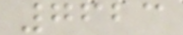7623
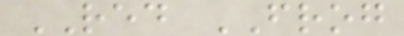RED FROG
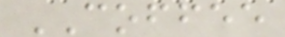COFFEE
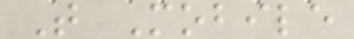T Mobile
